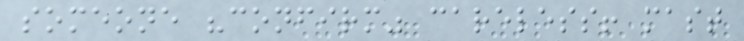someone "confirm" careless! mast
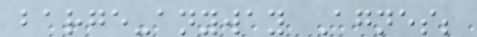barge-anyway Agnes;
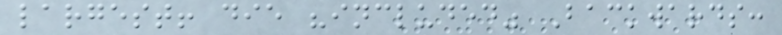largest! die "included" Backwards:
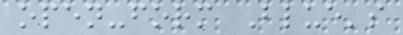open-form Blue's
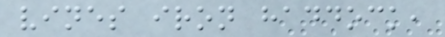vines iron haddock,
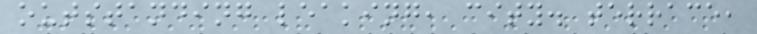outstanding leaking, city. terrace,
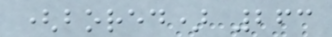(bored) 263
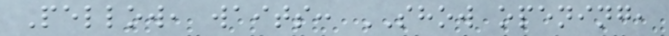Pellow, waits: SHOW opening,
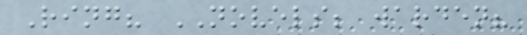Ring? NOVELS; warden?
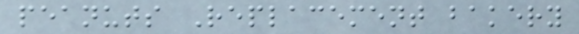peanuts Replacement bakery
